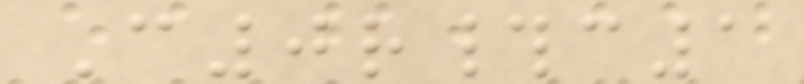C0r#c1
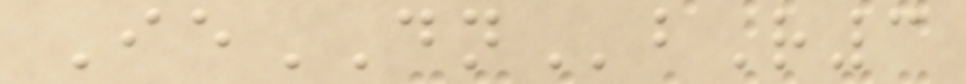IeDNbR3
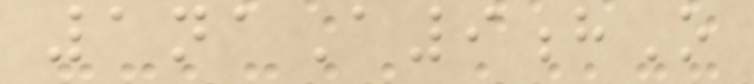1naA9hO
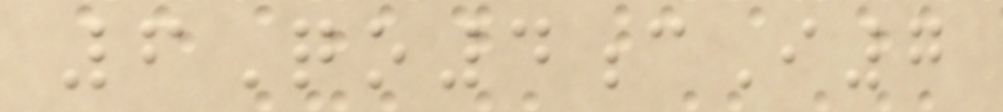6Qo4cI7
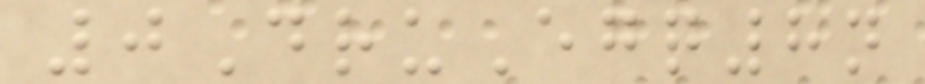0DruEgq8n
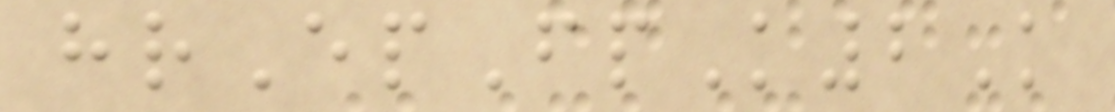hrEpFpK2K
